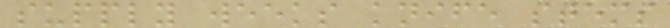supply weeks knife stems
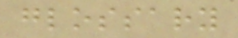glossary
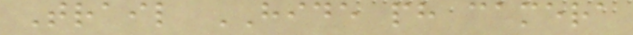Trail HIDE ph camera
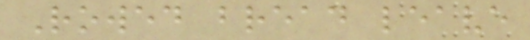Rowed bread leave
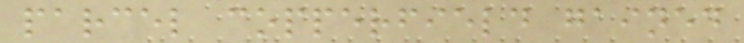parcel copperfield gained
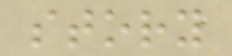story
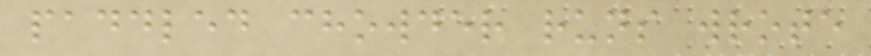paddled chowder runs wrote
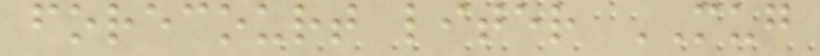forecourt liter MUG
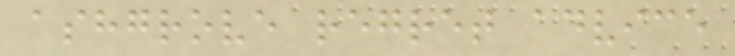ashgrove regret advice
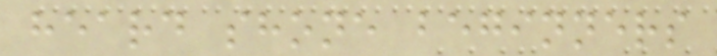heard shone beginners
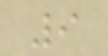9
